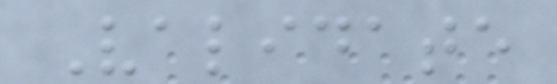Validate
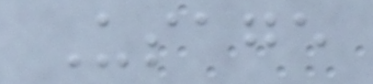Usage
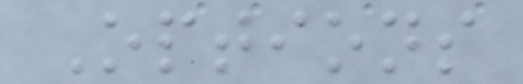Options
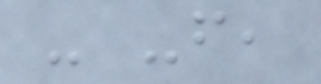- -f,
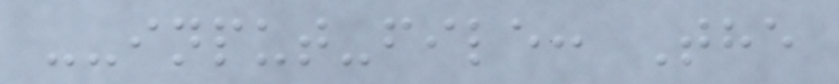--input-file: The
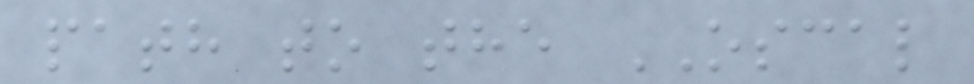path to the OSCAL
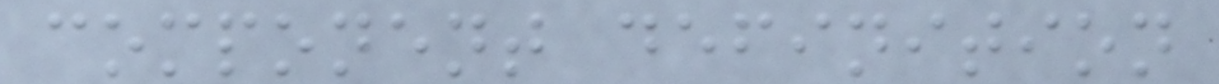component definition
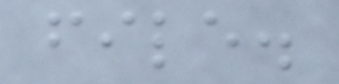file.
